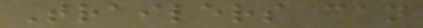Trailers can
